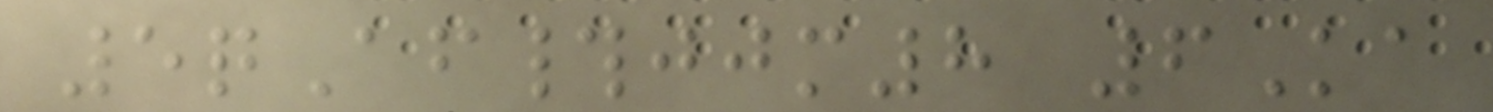5qAf#jjm8 6Ka
